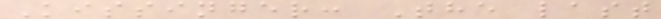Kissinger: The last
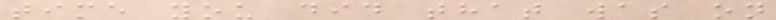time you did that was on
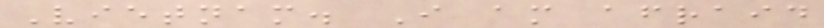Vietnam. I am afraid
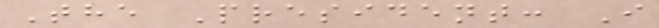The President: I
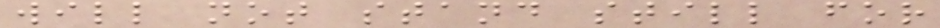will not stand still for
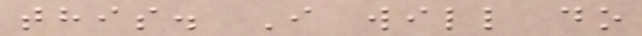this. I will do
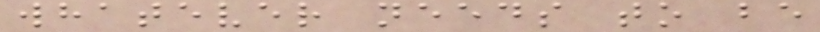whatever needs to be
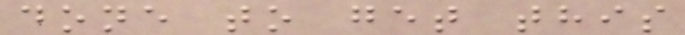done to get this
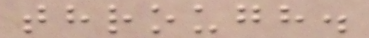through.
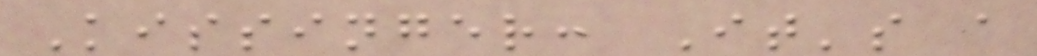Kissinger: It's a
